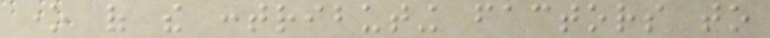one of the contributing factors to
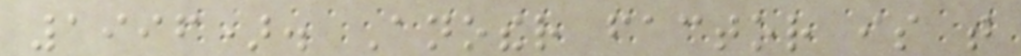1996). Another factor is that
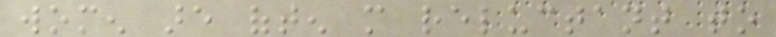women are often more reluctant to
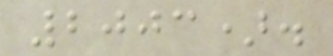2003).
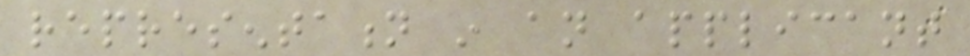representation in an applicant
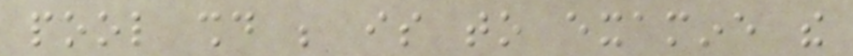pool should be is to examine the
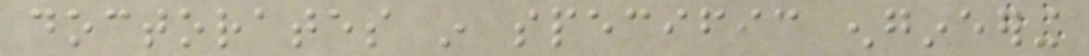doctorates in specific engineering
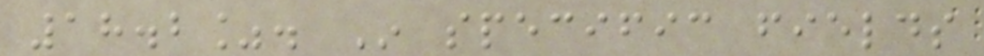18.2%. In specific fields
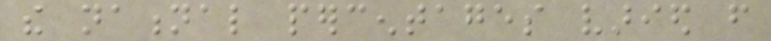the national percentages varied from
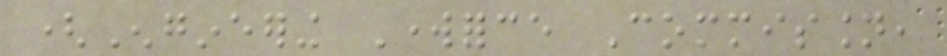(Engineering Workforce Commission,
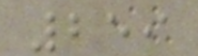259
